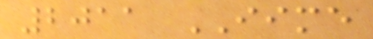2011 IIME
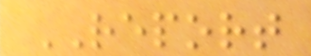REPORT
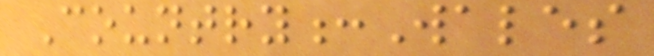Country:Wales
